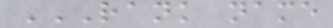RANK NAME
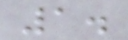1.
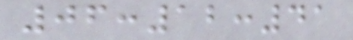06:12:41
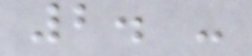2. -
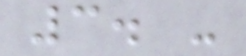3. -
